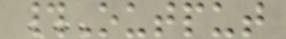#Output
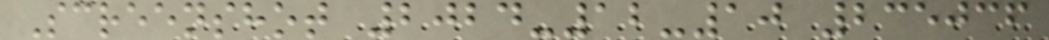Screenshot 2024-12-10 235036
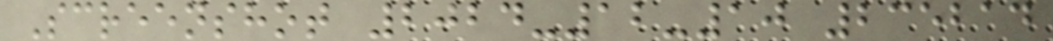Screenshot 2024-12-10 235214
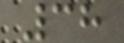38
